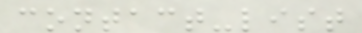contact-list
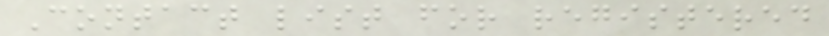Contact list for registered
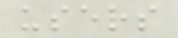users
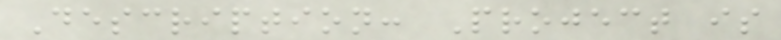Description: Project is
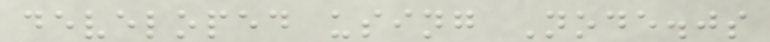developed using Node.js
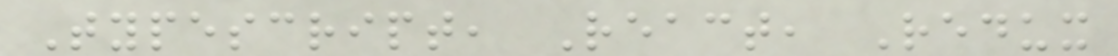Typescript, React, Redux
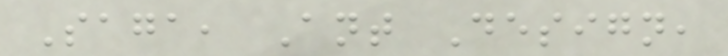Saga, Ant Design,
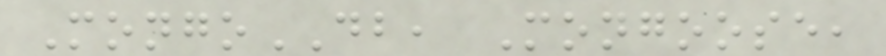MongoDB, Mongoose,
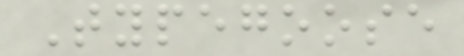Typegoose
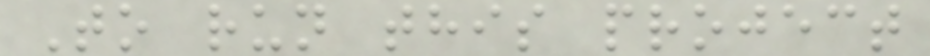To run this project
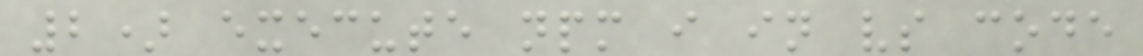2) execute npm i in vs code
